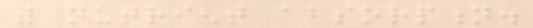with nutrient absorption.
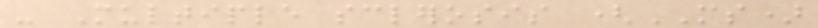- Multiple sclerosis (MS)
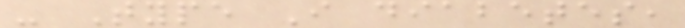- Type I diabetes,
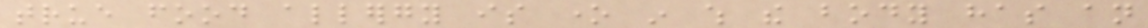true food allergy is one in which the body has an
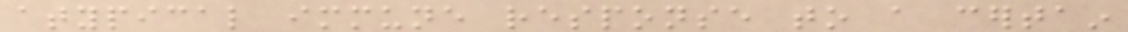atypical immune response to a certain
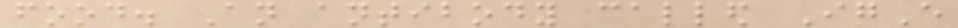food. An antibody called IgE
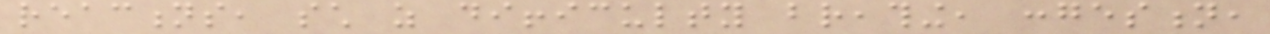reactions, such as difficulty breathing, congestion,
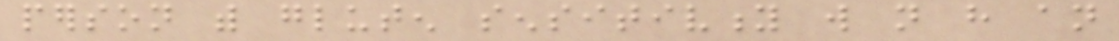person with gluten sensitivity will not have an
